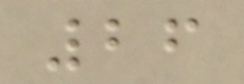26
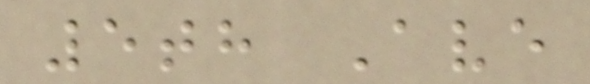5th Ave
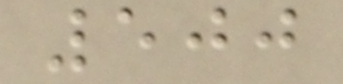500
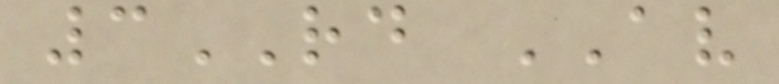3RD AV
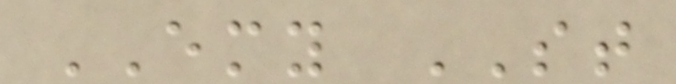EMY ST
